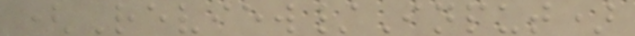(Review/Input)
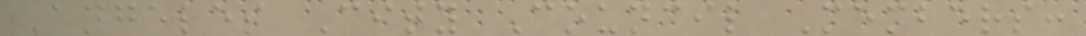Angeles City Council Members:
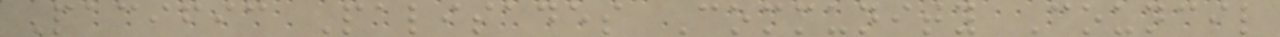Pacific Palisades Community Council
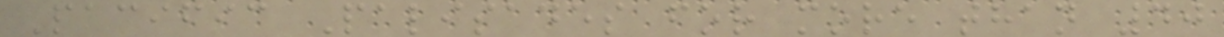Pacific Palisades for more than 40
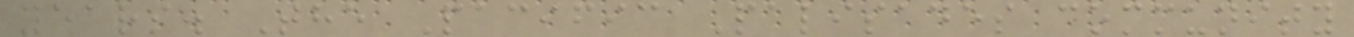years. The Pacific Palisades community
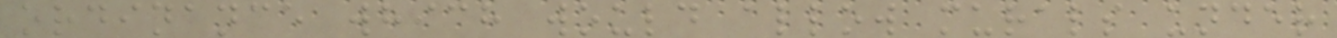ordinance which would allow murals under
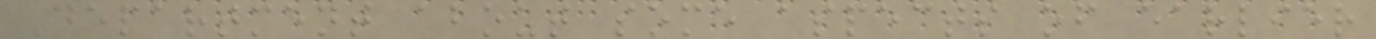Department about some aspects of earlier
